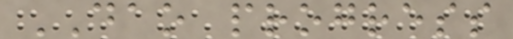DAO progress
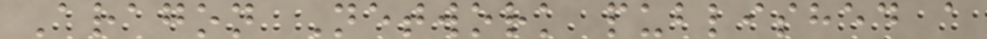Aragon Network published a
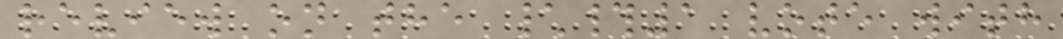review on the \#1 vote with
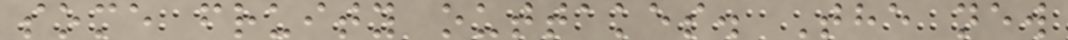some fruity outtakes. The new
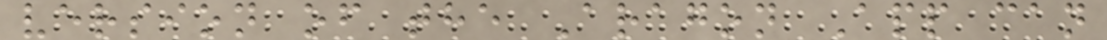version of the Aragon App can
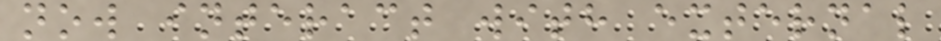now interact with external
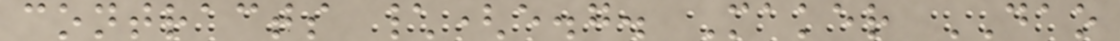contracts \(e.g. Maker DAO
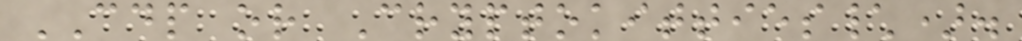CDP or Cryptokitties\).
